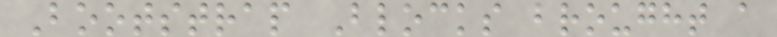Bootstrap Blocks brought a
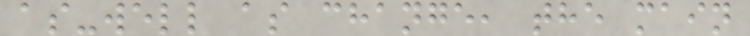as-well as change, the main
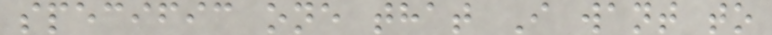specific one that I want to
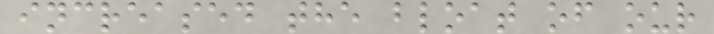increased the bloat of our
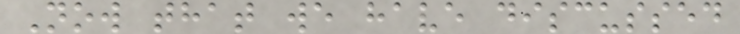Now that we have discussed
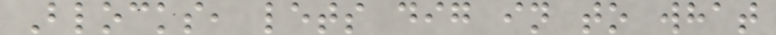Blocks, lets dig in to what
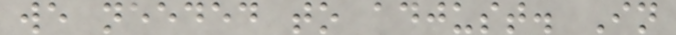we needed to adjust. In
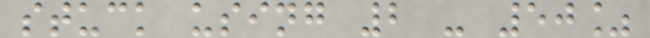stuck using 2 - 50%
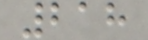218
